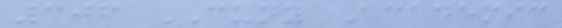306 CUNY Academic
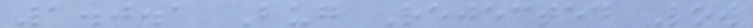1.0.1 Bug Rejected Low
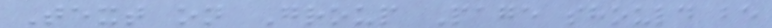Text on Group Page should be
